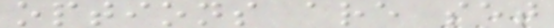options are set
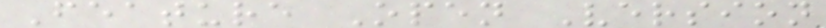Feature Open Version
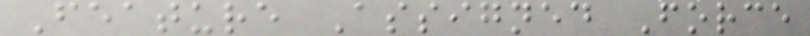Feature Assigned Force
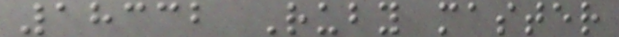18332 Ruby master
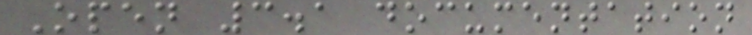Open 3.1 documentation
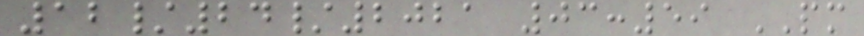12/24/2021 03:59 PM
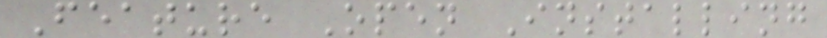Feature Open Installing
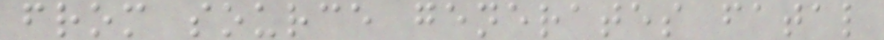from source generates fatal
